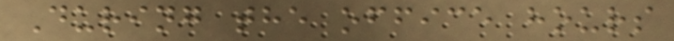During the office hours
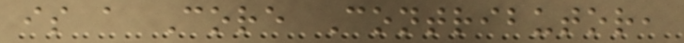is a Core Contributor,
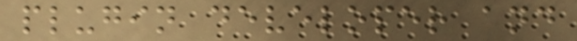plugin developer and
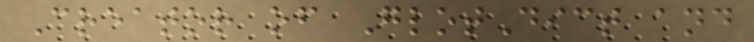Creator of GlotDict and
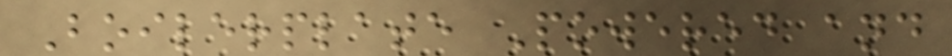Boilerplate Powered and
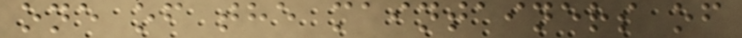one of the maintainers of
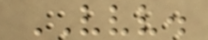VVV.
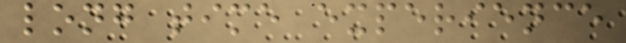long time experience
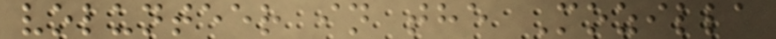volunteer in the Mozilla
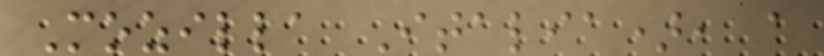Mozilla Italia), a
